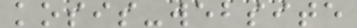kosis-website
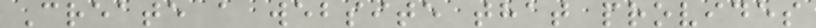Create a website that provides
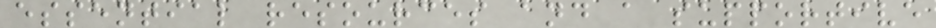essential resources and a supportive
